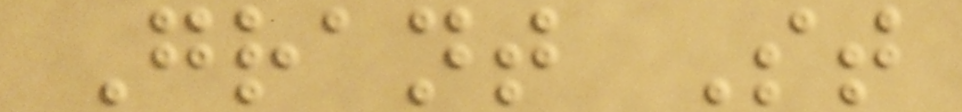Grant St
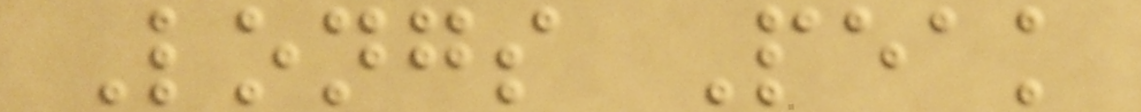Longs Peak
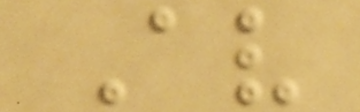Av
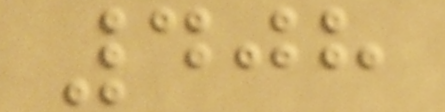408
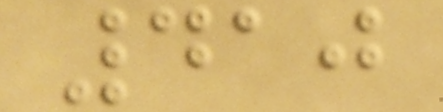410
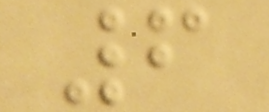6
